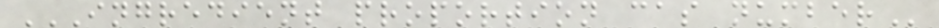INGREDIENT PROPORTION CAS NUMBER
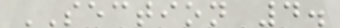SECTION 4.
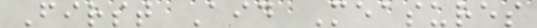First Aid Measures
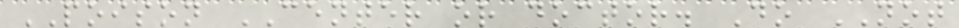POISON CENTER or doctor. Do NOT
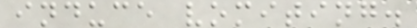induce vomiting.
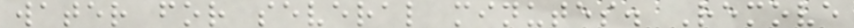water for several minutes. Remove
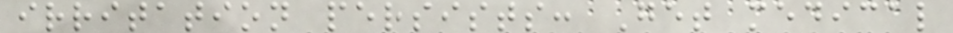irritation persists: Get medical
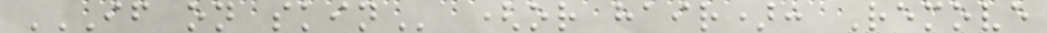IF ON SKIN (or hair): Remove
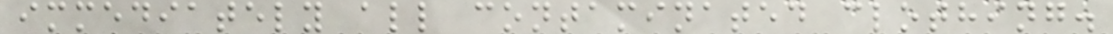immediately all contaminated clothing.
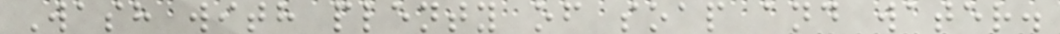Wash with plenty of soap and water.
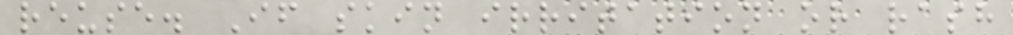reuse. If skin irritation or rash
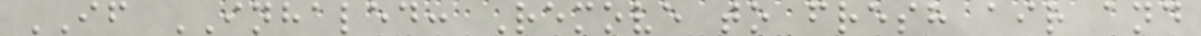IF INHALED: Remove to fresh air and
